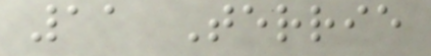11 Terrie
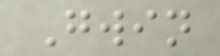Gwin
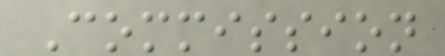Commission
